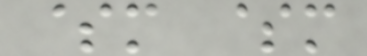$m $m
